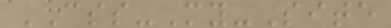CSS-My-Site
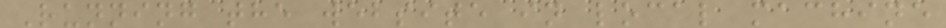Running the website in local machine
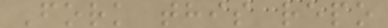Fork this repo
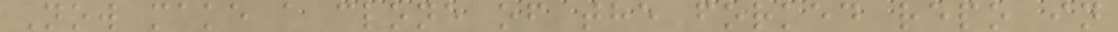Now make a clone of the forked repo in
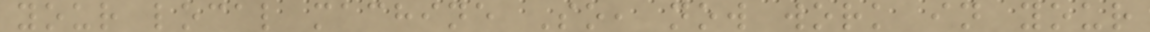your local machine So, now work in your
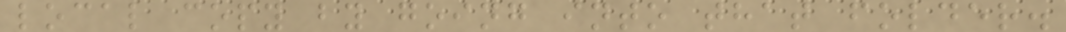local copy by going into that folder.
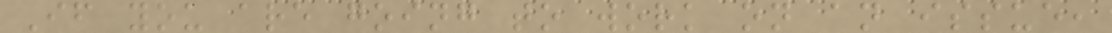If you are going to work on an issue,
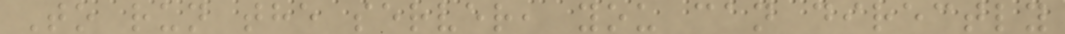To run the server, you can directly
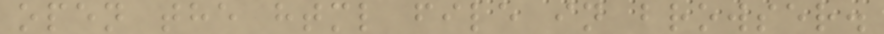open the html file in browser.
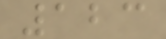123
